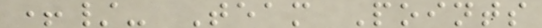+/- Team Points
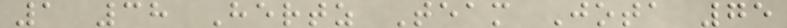1 38 Hertz Team Jota 75
